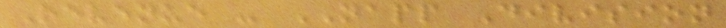Revenue - NAPP Division
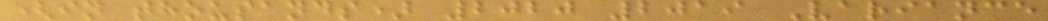(in thousands) 2020 2019 Variance
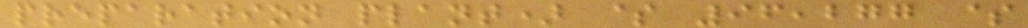preparation plant) $ 96,277 $
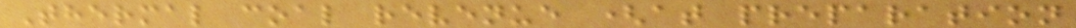Thermal coal revenue (at preparation
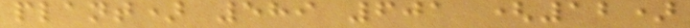plant) 589 601 (12)
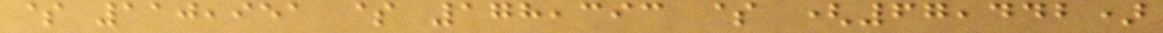$ 110,951 $ 178,393 $ (67,442)
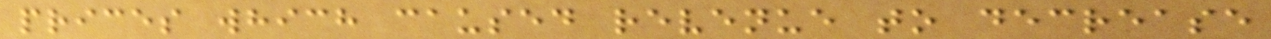prices which caused revenue to decrease
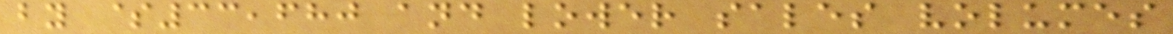by $33,680 and lower sales volumes
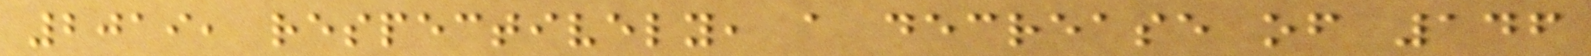2019, respectively, a decrease of 146
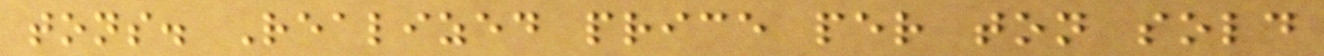tons. Realized price per ton sold
